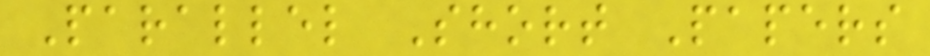Parallel Short Papers
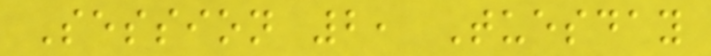Session 2, Tuesday
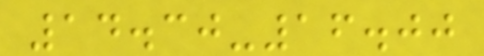14.30-16.00
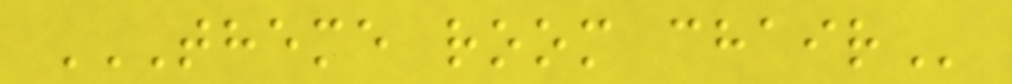THEME ROOM CHAIR
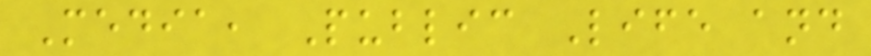Media, Public Life and
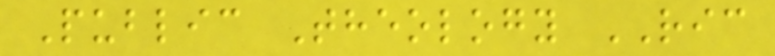Public Theology RIC
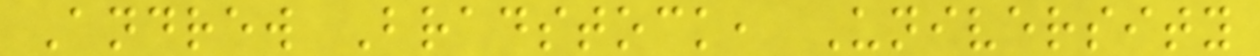Andrew Bradstock, University
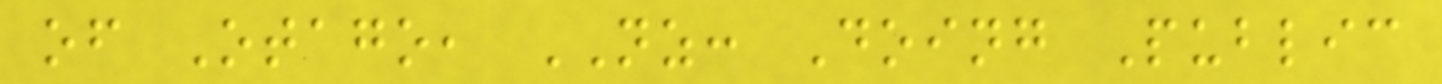of Otago, NZ: Doing Public
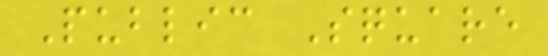Public Square
